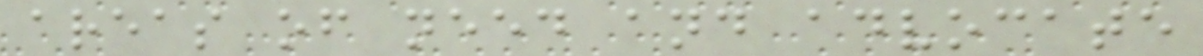areas of need and advocate
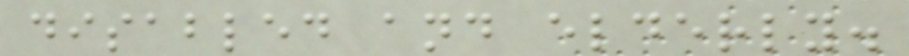disabled and elderly.
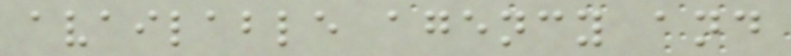available agency and
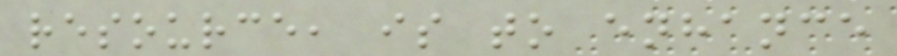resource, is to enhance
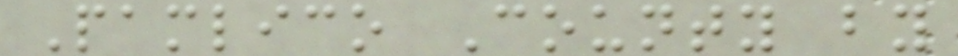Pamlico County by
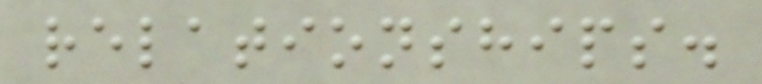relationships.
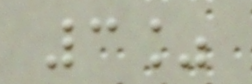3%
